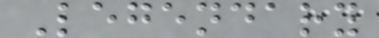Legendary
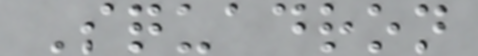Squadron
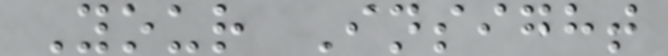Your Insight
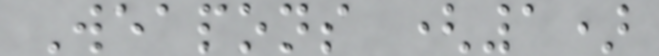Weapons (1)
